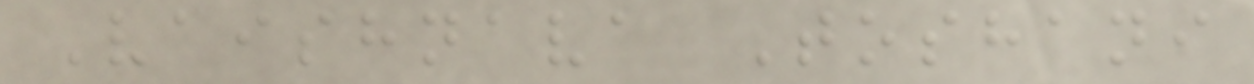Vaishnava Toshani
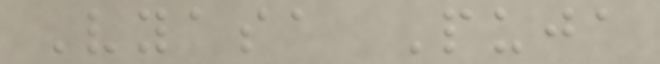Vyasa Puja
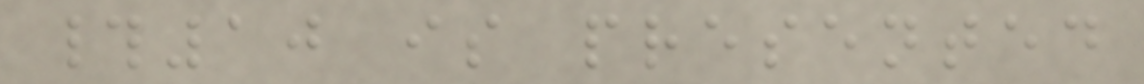#10 is presented
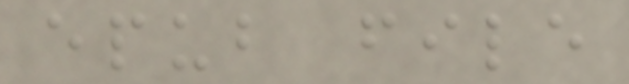epub file
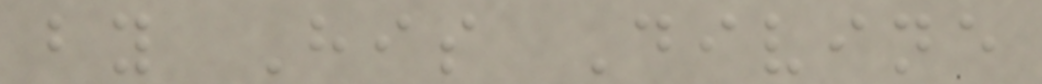by His Divine
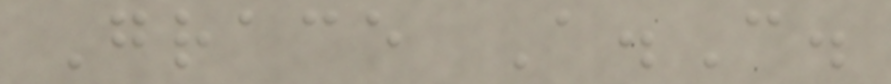Grace A.C.
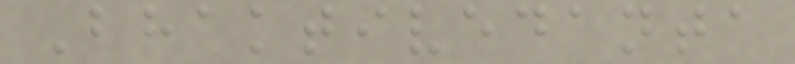Bhaktivedanta
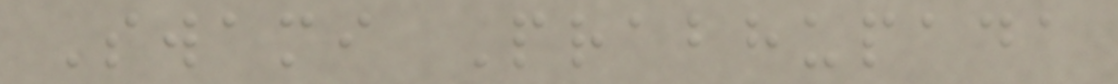Swami Prabhupada
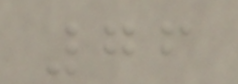76
